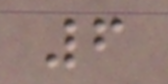6
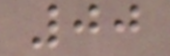00
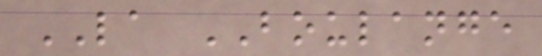LA BOULANGE
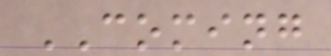COMING
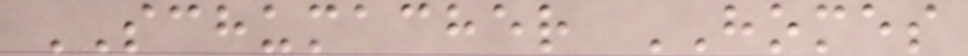SCHUMACHER HOMES
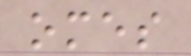omes
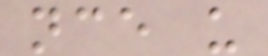nce u
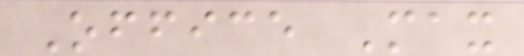Office Max
